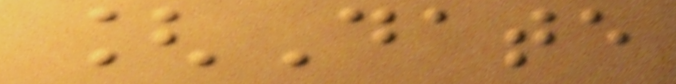[Date
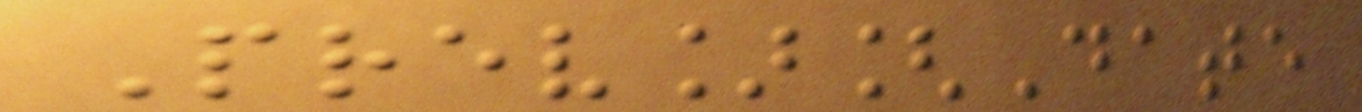Prev][Date
